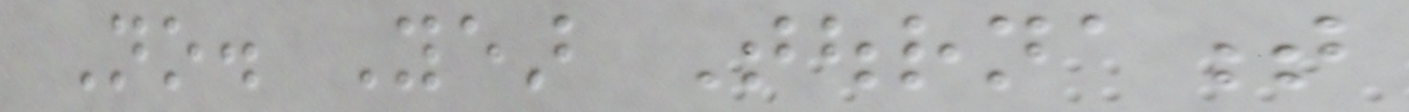No. Year Tournament
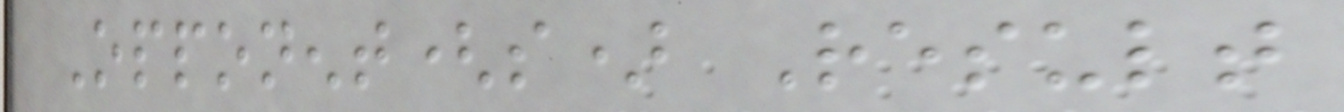Opponent(s) Result
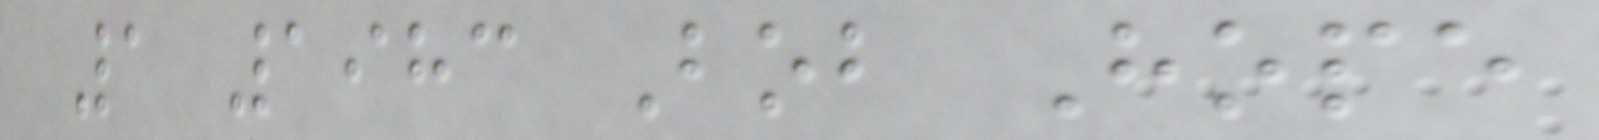1 1983 Bob Hope
